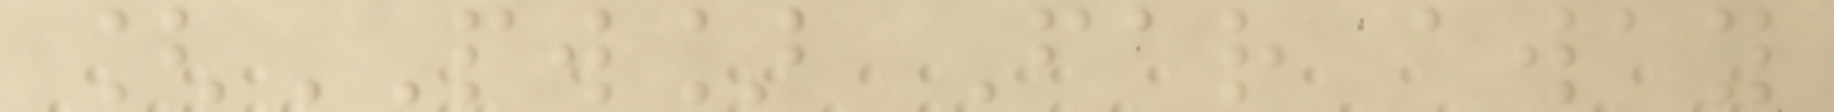[PW] Far away
